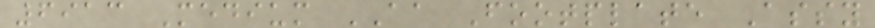6913 Medium AA Footplate Assy
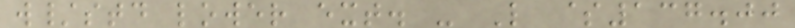w/std lower ext. - L $137.00
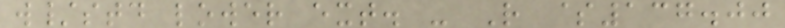w/std lower ext. - R $137.00
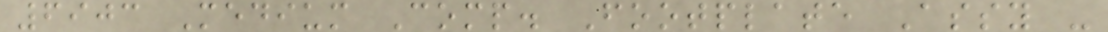6903 Medium Comp. Footplate Assy -
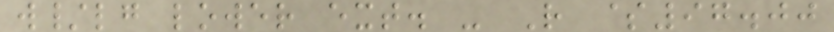w/lg lower ext. - R $97.00
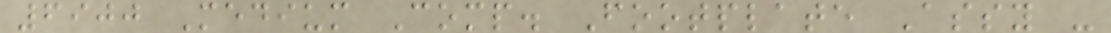6900 Medium Comp. Footplate Assy -
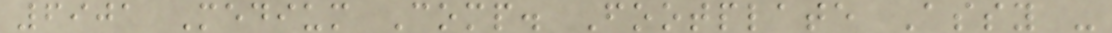6901 Medium Comp. Footplate Assy -
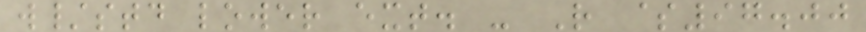w/std lower ext. - R $97.00
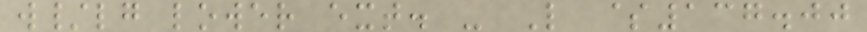w/lg lower ext. - L $137.00
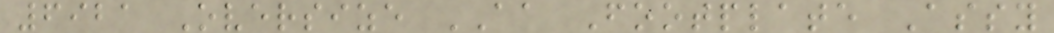6921 Oversize AA Footplate Assy
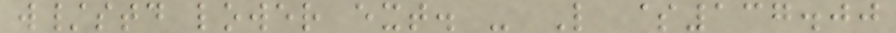w/std lower ext. - L $137.00
